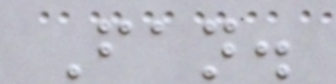Fan.
